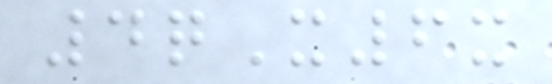4qX6x
